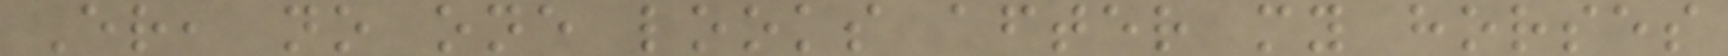Er, no one looks after my horses
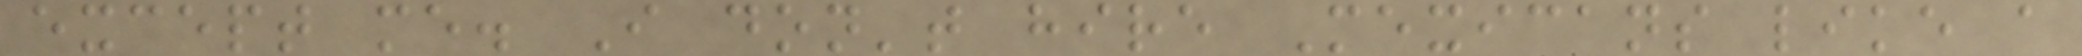except me. I don't hire Mexicans like a
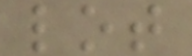lot
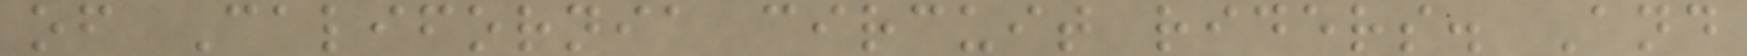of California circuit riders. And
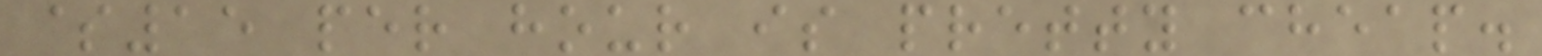$15 per hour is pretty cheap.
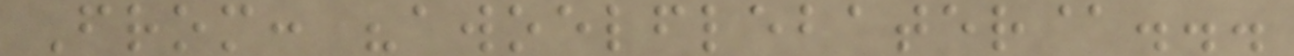From: "awoelflebater@...
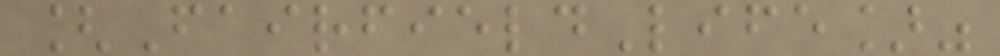[FairfieldLife]"
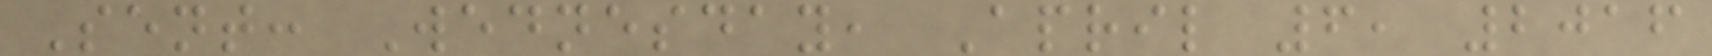Sent: Wednesday, April 6, 2016
